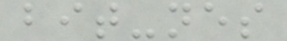bit-nes
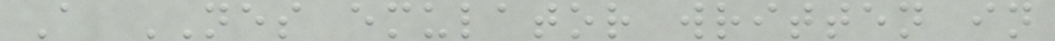A NES emulator written in
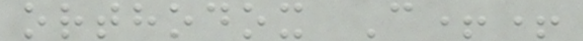orthodox C++
